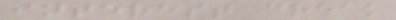interest creak
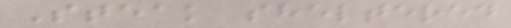Steak sheltered
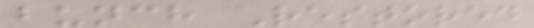bunch Restored
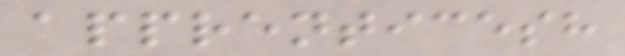apprenticesh
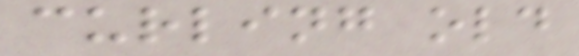curling old
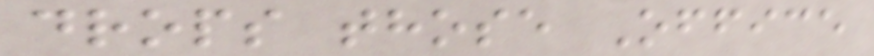drops those Office
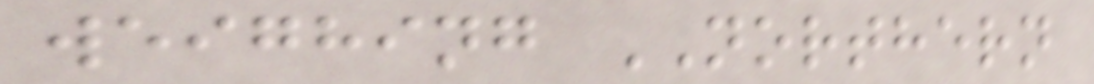weighing NORTHERN
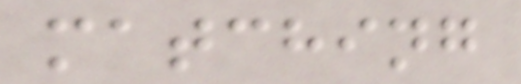matching
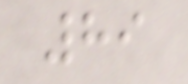89
